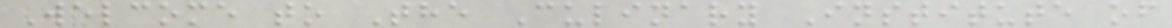Welcome to The Culinary Institute of
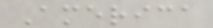America
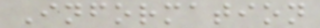Information
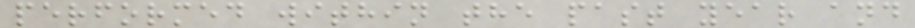performed within the past year and
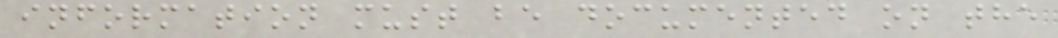information must be documented on the
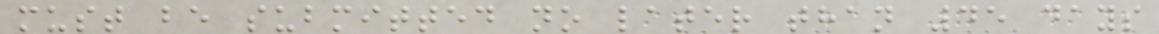must be submitted no later than 45 days
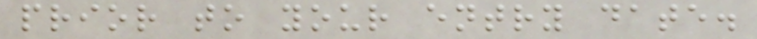prior to your entry date.
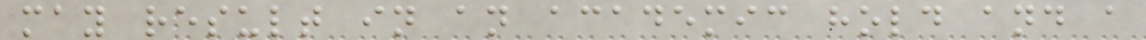may result in an academic hold and a
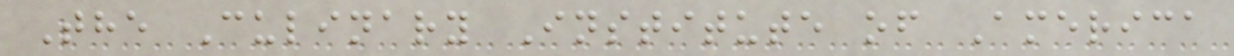The Culinary Institute of America
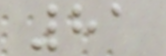81
